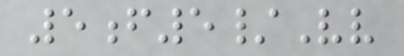5f5/Vv
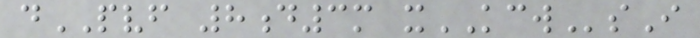dPVF 8d3m xKCWsI
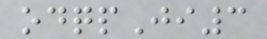odqpJi3
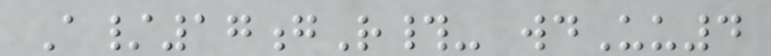A/17gR#- wdUu4
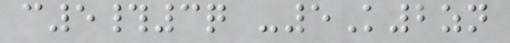c5#3q -5K2zn
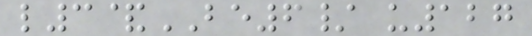l3&BE6/ u127
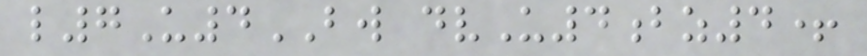l7U4BW dvU4bz4+
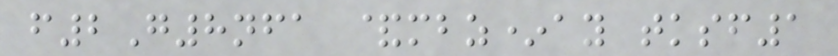f2G8nfa &mbz*ay tksf1
